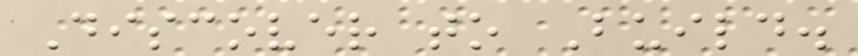Discover to Build.
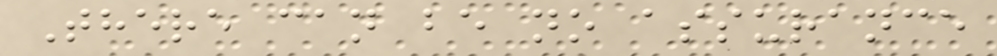There can be no assurance
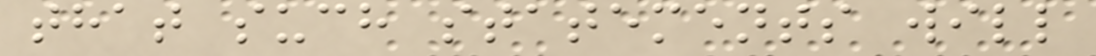that such statements will
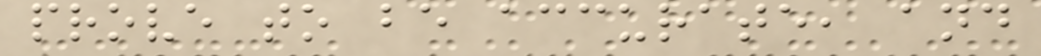prove to be accurate, and
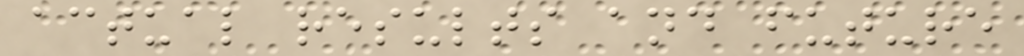actual results and future
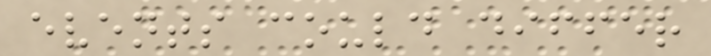events could differ
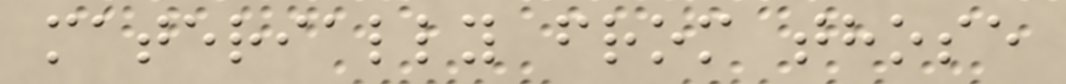materially from those
